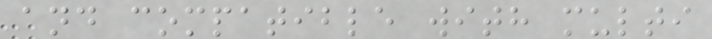and compatible with multi
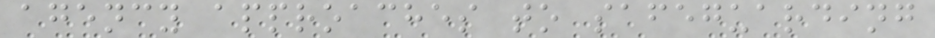agency approaches to safeguarding
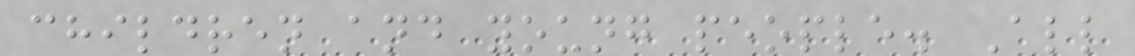children and young people. All
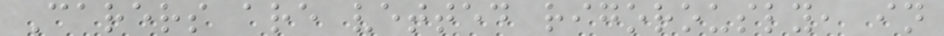Carers are vetted rigorously, in
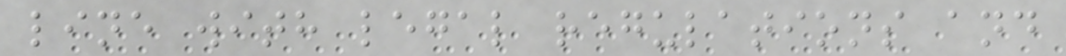line with legal regulations and
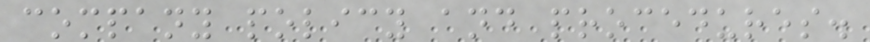company policy and procedures.
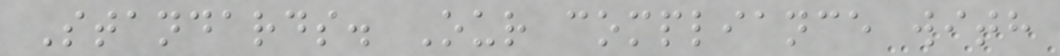Standards. Our compliance with
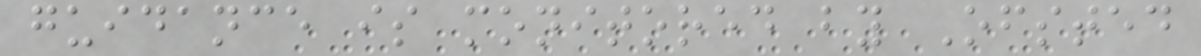guidance is monitored by Ofsted
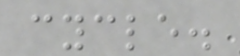cycle.
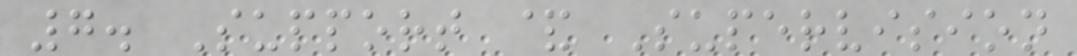7. Support & Supervision
